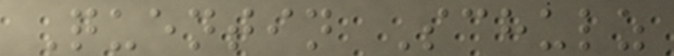Quentin Schulz
